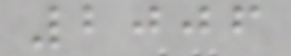2006
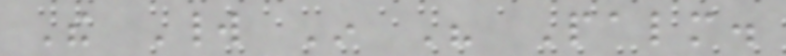The World In His Palm.
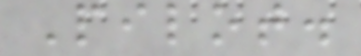Pilot.
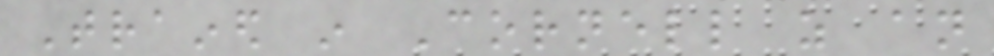Trained in Cornell as an
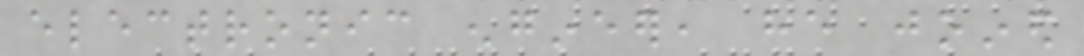electronic engineer, he joined
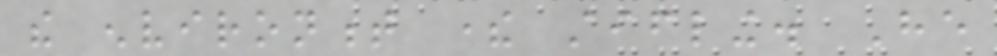the environment there stifling. He
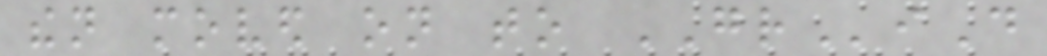then moved on to GRiD
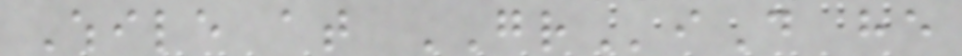While at GRiD he
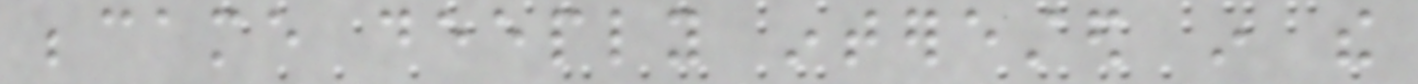became deeply interested in the
